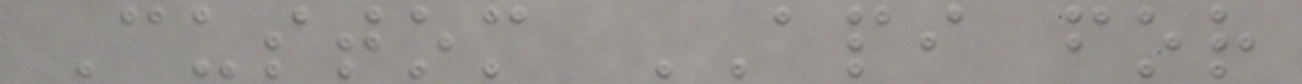Custom API for
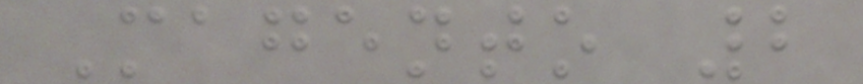Magento 2
